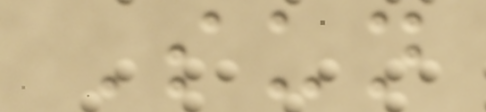Sun
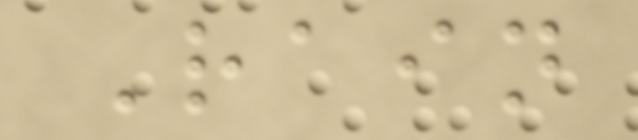Rain
